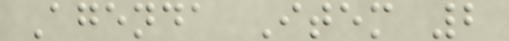Agenda Item 2
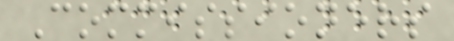Commissioners
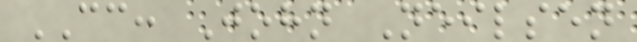CC: John Neilsen
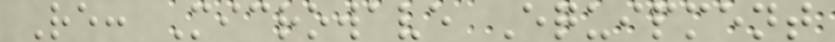Re: Microwave Equipment
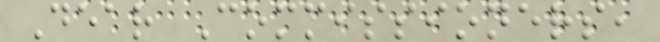Dear Commissioners,
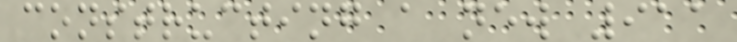constructing a new 911
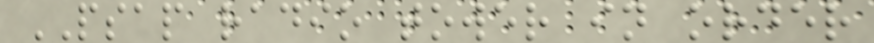PSAP radio tower in order
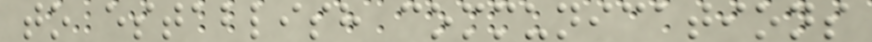to establish communications
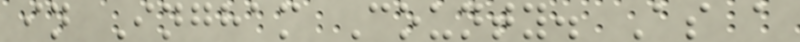in Ingham County. As a
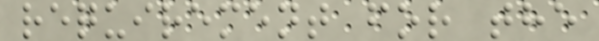requirement for the
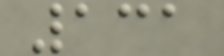131
